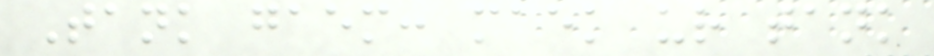Tank gaem: maek ur tank
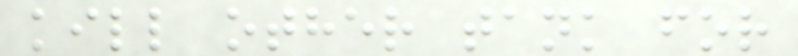kill other tank for
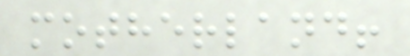motherland!
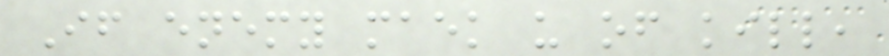If enemy maek u of kill,
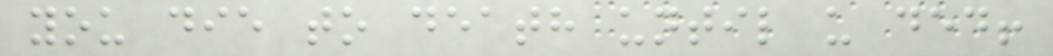you die to death until u ded!
